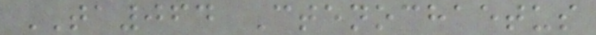TA064 Ctenochaetus
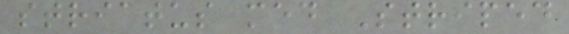striatus med Striped
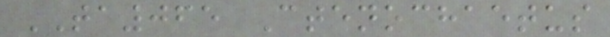TA065 Ctenochaetus
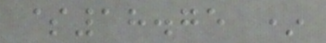$18.75 *
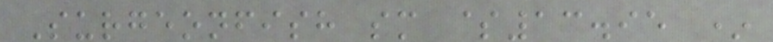Surgeonfish sm $13.95 *
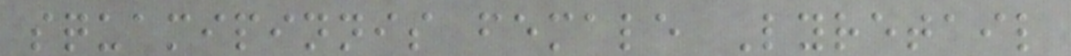squamipinnis female Lyretail
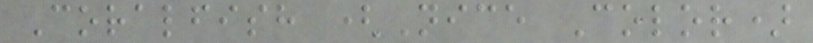Coralfish (Nice Color)
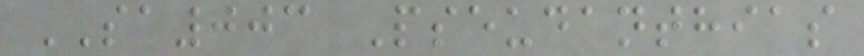SA003 Pseudanthias
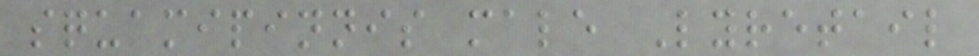squamipinnis male Lyretail
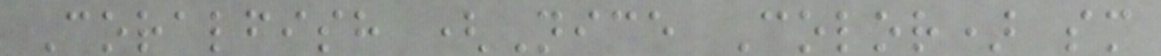Coralfish (Nice Color) sm
